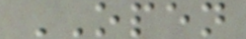OPEN
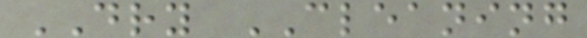DRY CLEANING
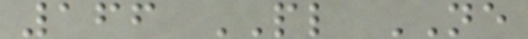166 PL NE
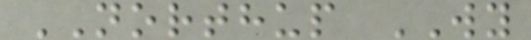NORTHUP WY
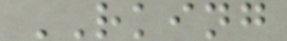RKING
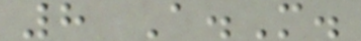8 A.M.
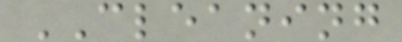CLEANING
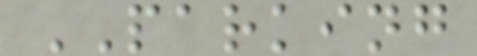PARKING
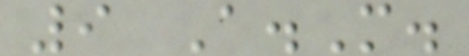9 A.M.
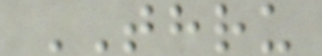THRU
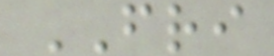FRI
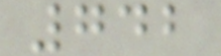742
